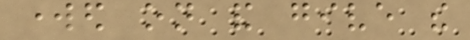worked on and give the
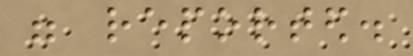were reported.
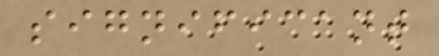significant
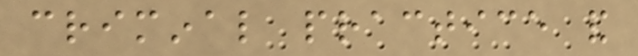criminal practice and
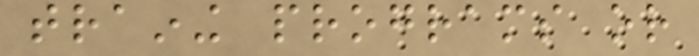training programs or
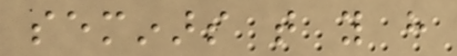seminars that you have
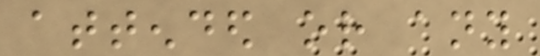attended or any
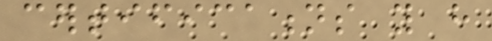certifications you have
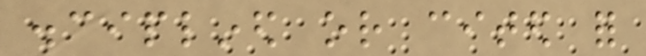disciplined or cited for
